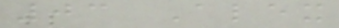03 Alex
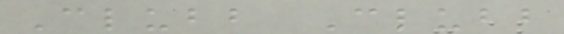Clubb Clubb
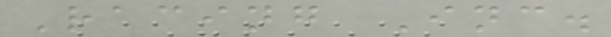Racing Inc.
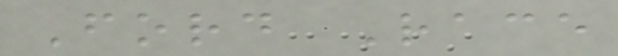Ford Race
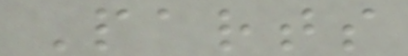Parts
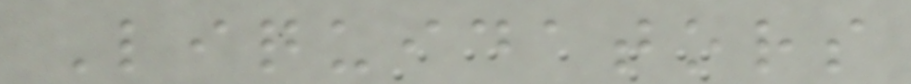Liquidators
